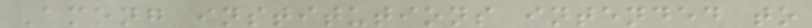Among institutions intended to
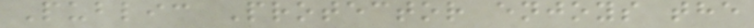Public Protector enjoys the
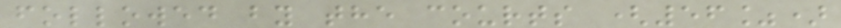followed by the courts (56%)
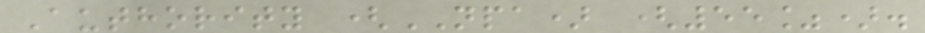Authority (NPA) (55%).
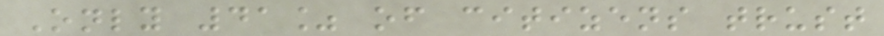Only 41% of citizens trust
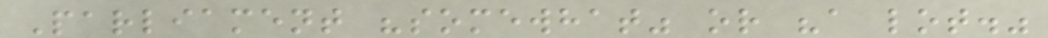Parliament "somewhat" or "a lot."
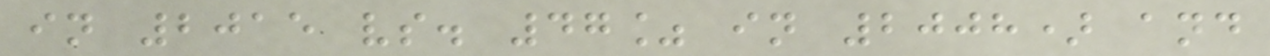in 2015 vs. 47% in 2008) and
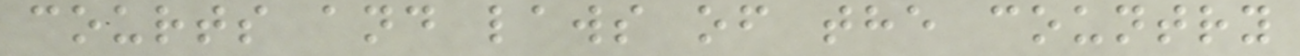courts and laws of the country
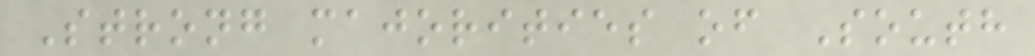Strong majorities of South
